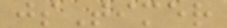jsTimer
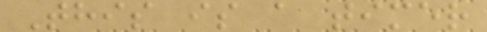This is a timer
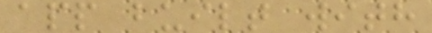app built with
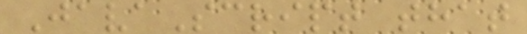JavaScript that
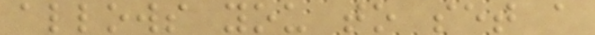allows you to set a
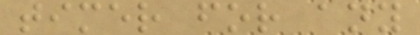timer for any
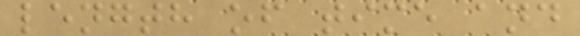length of time and
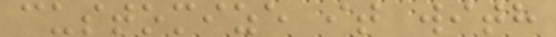customize it with
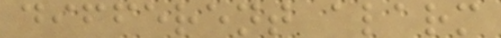different alarm
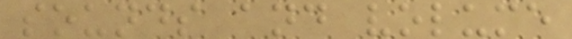sounds and volume
